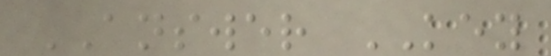ANSWER KEY
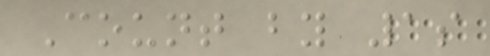Count by 1s
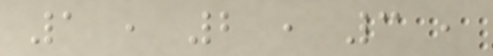1 , 2 , 3 ,
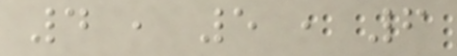4 , 5 , 6
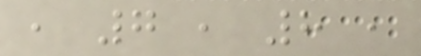, 7 , 8 ,
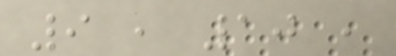9 , 10 ,
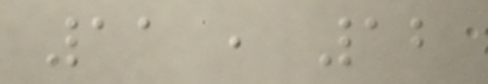11 , 12
